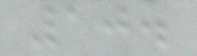10.
